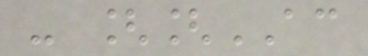- [[AC
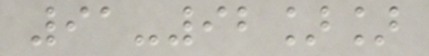91-92]]
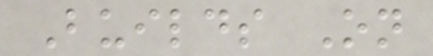Builds On
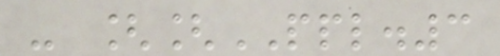- [[PPL.3
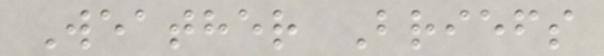Weather Briefs
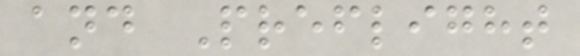and Preflight
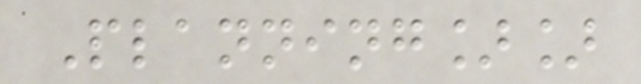Planning]]
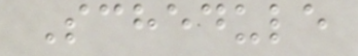Schedule
